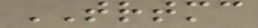TRTMC
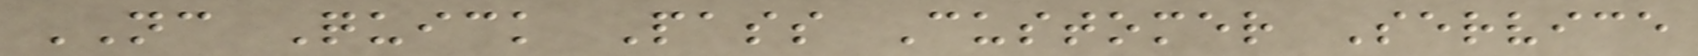NC Quick Pass Customer Service
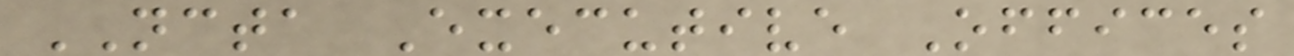NCTA Executive Offices
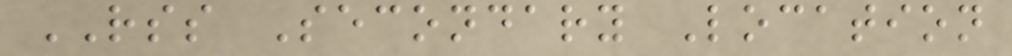RSS Secondary Location
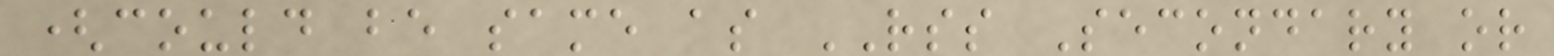(could be same as RSS Secondary or
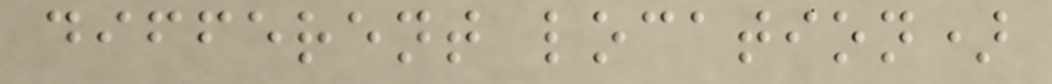different location)
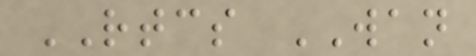RTCS WAN
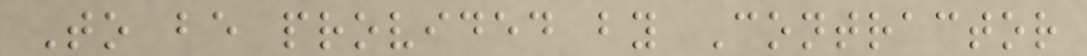To be provided by Contractor
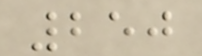250
